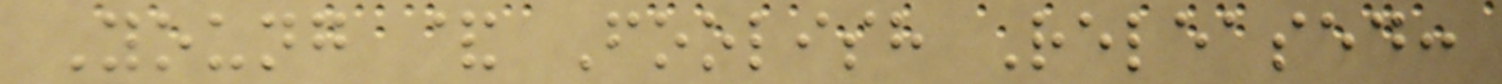Young & Foolish Released:
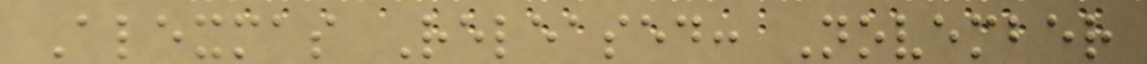Alexmas Released: November
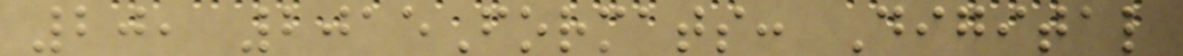20, 2015Formats: Digital
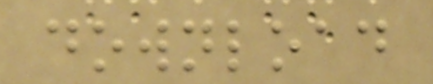download
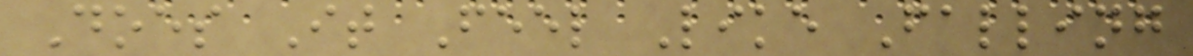Does It Feel Like Falling
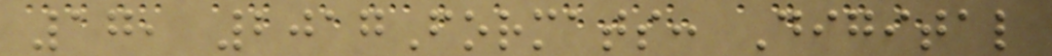17, 2017Formats: Digital
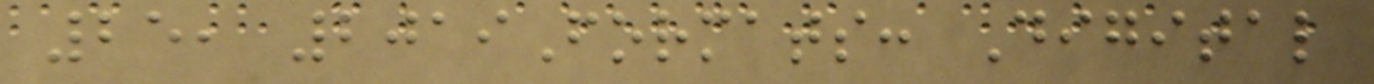25, 2019Formats: Digital
